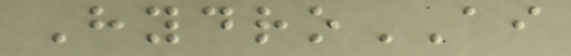HydroAI
